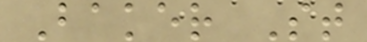Baker St
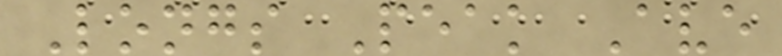Longs Peak Ave
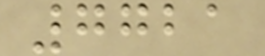7721
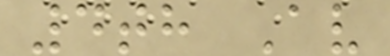4th Av
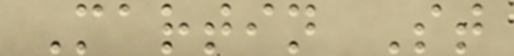Martin St
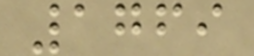1769
